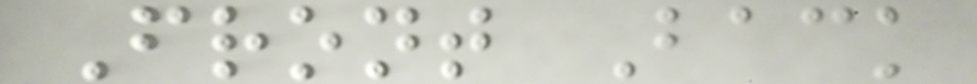Front Back
